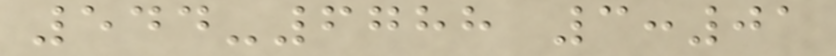544-6788 3:01
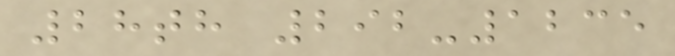28th 292-1235
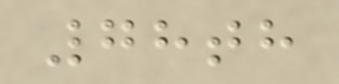78th
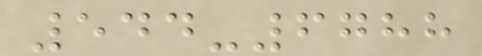544-6788
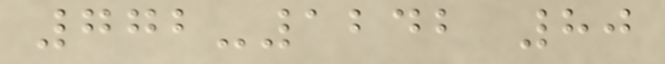772-1242 80
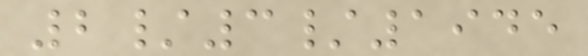2/3/1945
